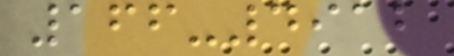166-4912
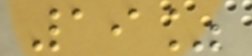19%
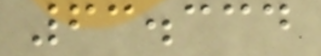63.334
